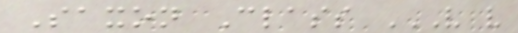Saxon Class V V
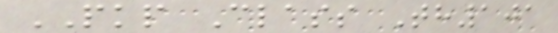PKP Class Th101
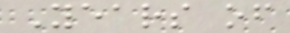Years of
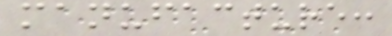manufacture:
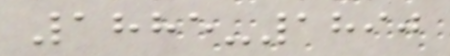1885-1890
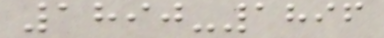1890-1896
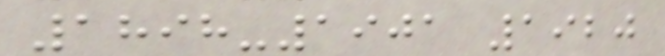1898-1901 1920
